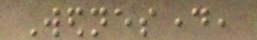Wednesday,
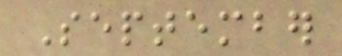September
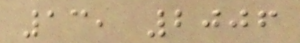13, 2006
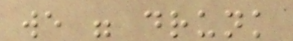we were drunk
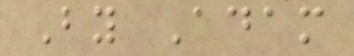By Adam
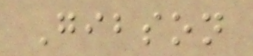Gibson
